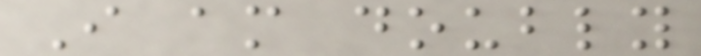I am doubly
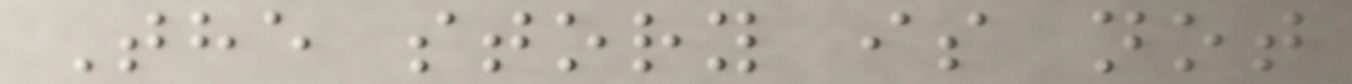The story is not
